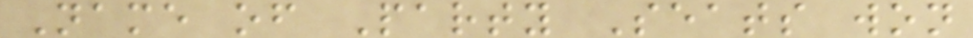Name of Party Seats won
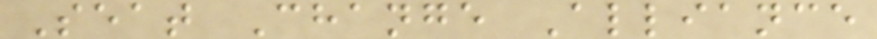Seat Change Alliance
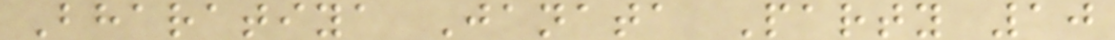Bharatiya Janata Party 10
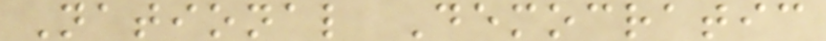National Democratic
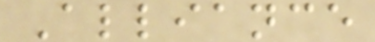Alliance
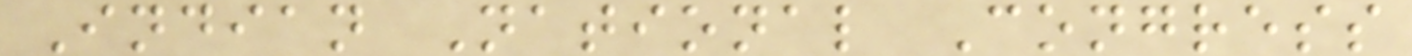Indian National Congress
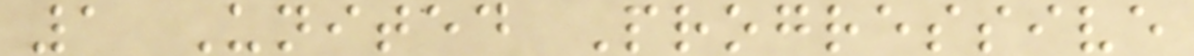1 United Progressive
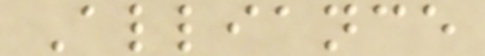Alliance
